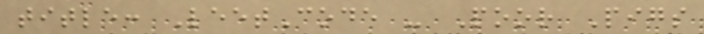title: LeetCode - Poor Pigs
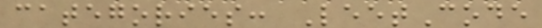categories: LeetCode
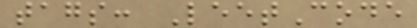tags: LeetCode
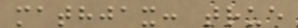mathjax: true
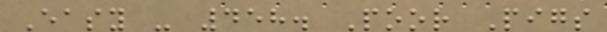Easy - 458. Poor Pigs
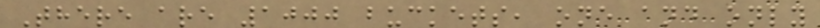There are 1000 buckets, one and only
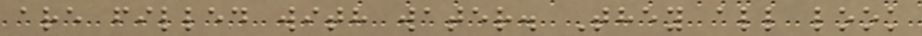are filled with water. They all look
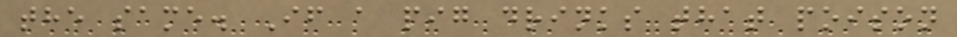the same. If a pig drinks that poison
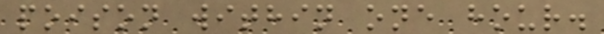poison within one hour.
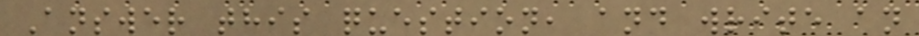Answer this question, and write an
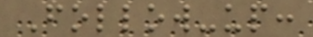Follow-up:
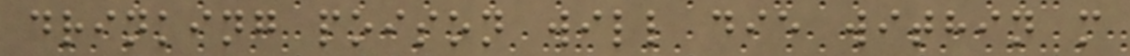drinking poison will die within m
